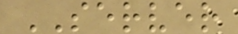SERVER
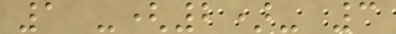1 -(2)- 3
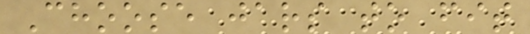Choose jars to fit
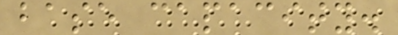base capacity.
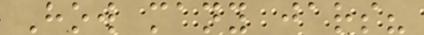How many jars?
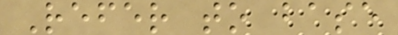Refer to base
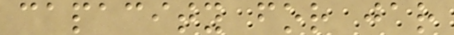capacity for jar
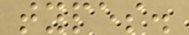types.
